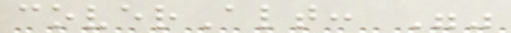coverAlt: ""
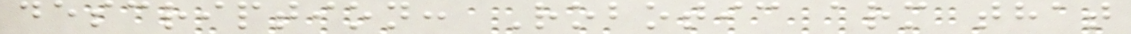description: Robotic arm that
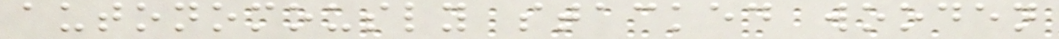autonomously stacked wooden
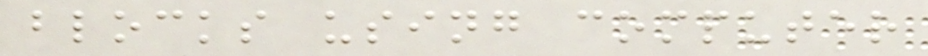blocks using computer
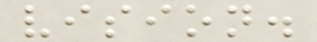vision.
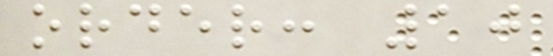order: 10
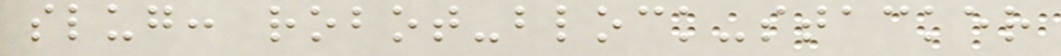slug: robot-block-stacker
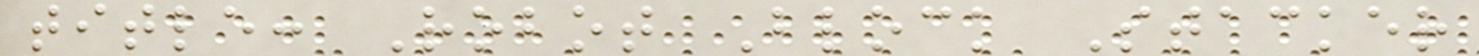title: Robot Block Stacker
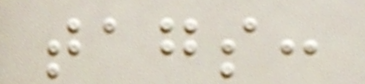tags:
